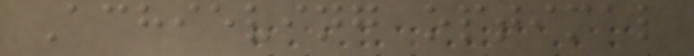Achieving optimal
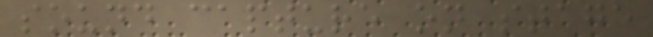sound capture on stage
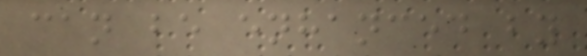can be enhanced by
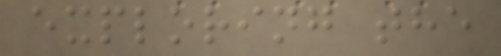exploring the
